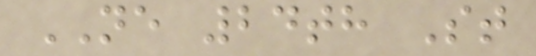NE 24th St
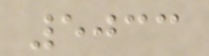5033
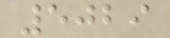5029
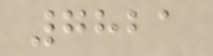7821
